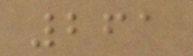261
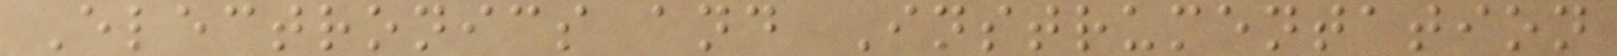Electronics and Instrumentation
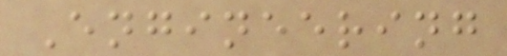Engineering
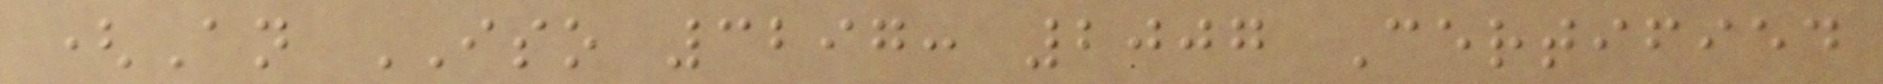(An ISO 3297: 2007 Certified
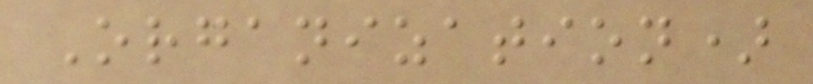Organization)
